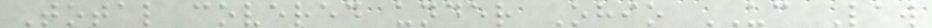Total covered under Ohio UC Law
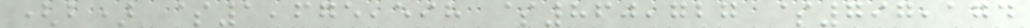(b) $1,675,598 $860,727 $797,174
